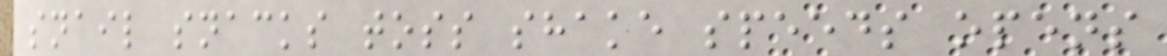snail snacks toss shake speeds opens
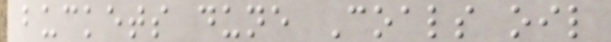buckets dune Coals oil
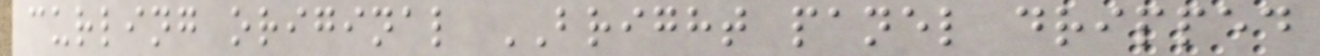curling original BRIGHT panel dripped
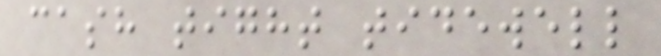cash tight tidewell
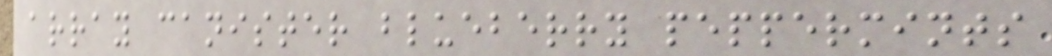array canister blueberry peppermints
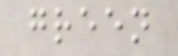green
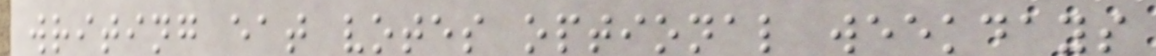writing eat votes optional weekdays
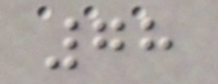78
